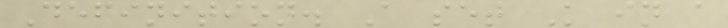Definition. A set K in a
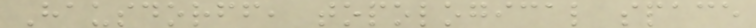Hausdorff, topological space
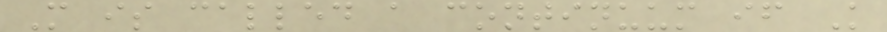M is called a continuum if K
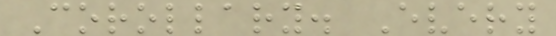Corollary. Every
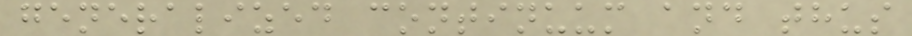generalized continuum and thus
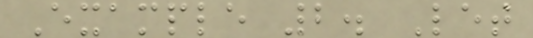Example 2. Let
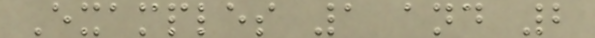Examples 1 and 2
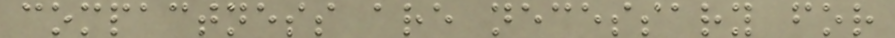compactness are necessary for
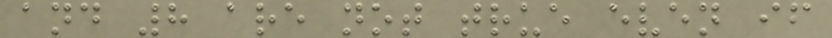and 8 are not true even if
